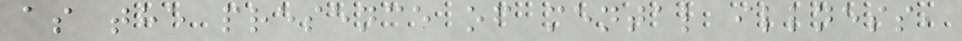as the presence of mental illness,
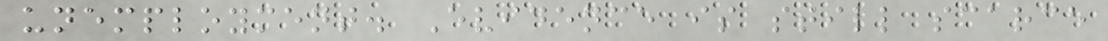unemployment. Evidence is still scarce
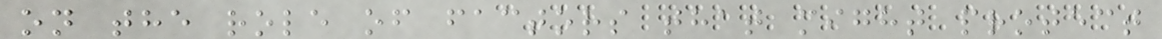on the role of factors that might protect
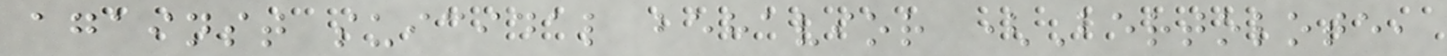against suicidal behavior (Bertolote,
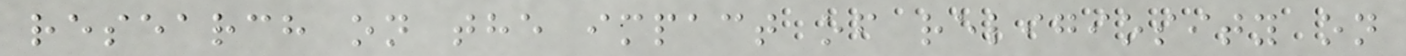research on the impact of religiosity on
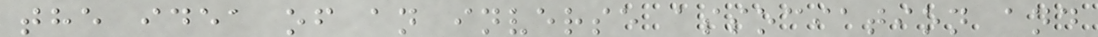the idea of an inverse association and
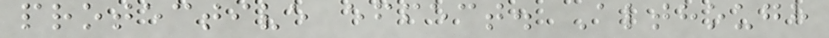protective effect. Although
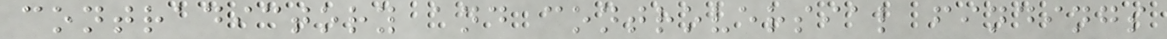contradictory and controversial findings
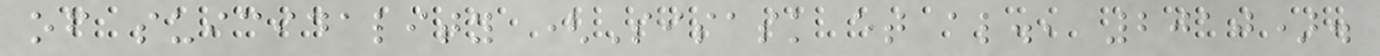of suicidality (Sisask et al., 2010).
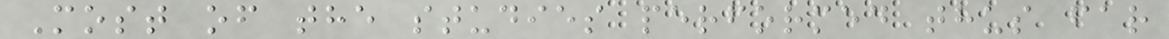Most of the studies performed thus far
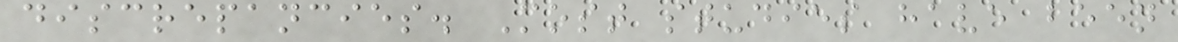discrepancies. Most studies have been
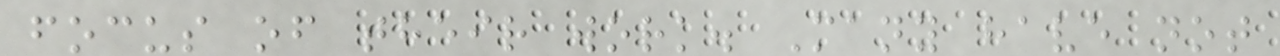focus of their work. Many have not
